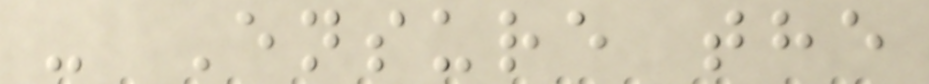- Ensure the
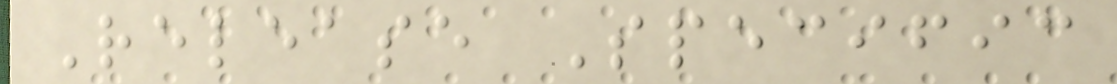Release Specific
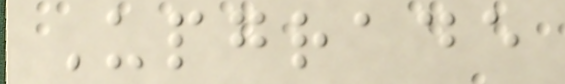Upgrade
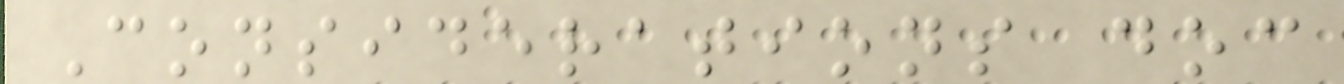Considerations doc
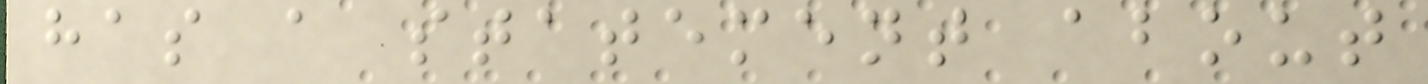has a statement about
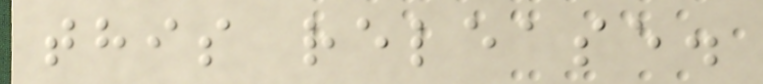this release.
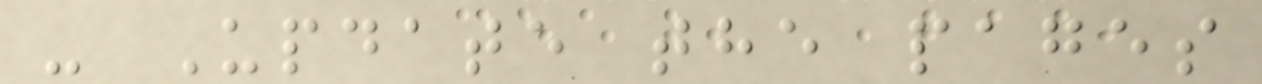- Update the pages
